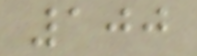100
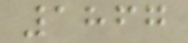1867
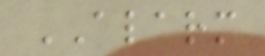ALARM
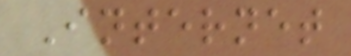Internet
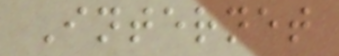Internet
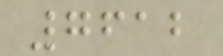7612
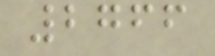2766
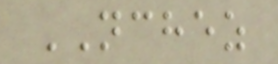NCHEZ
